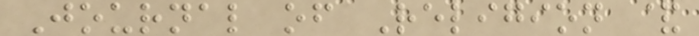Journal of Religion &
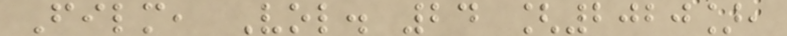Film, Vol. 24 [2020],
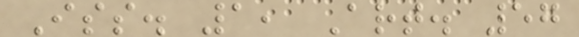Iss. 1, Art. 57
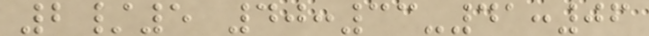2/5 40:33-41:06
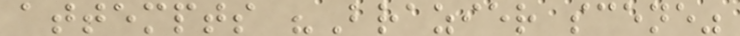attempts "Brazier scene"
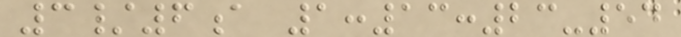3/6a 1:13:23-54
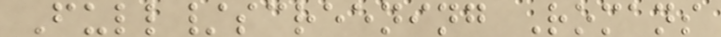Full/screening Romans
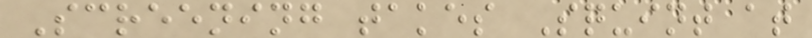Screening takes Squint at
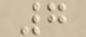7
